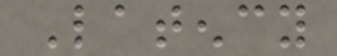Latency
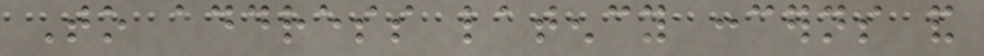To address latency concerns and
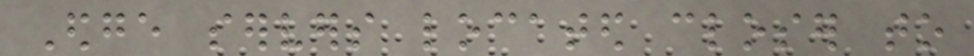Edge servers located closer to
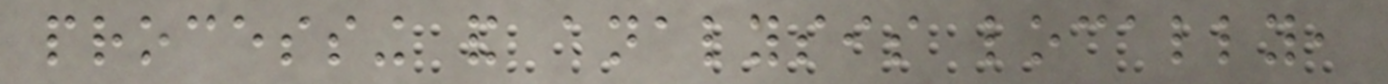processing and analysis locally,
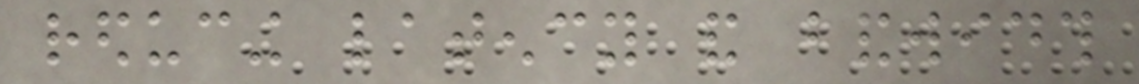reducing latency and bandwidth
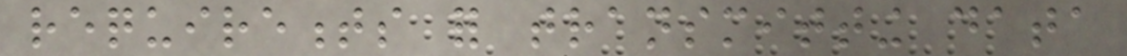requirements for transmitting data
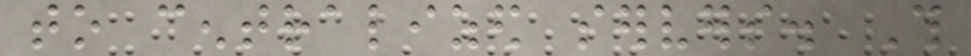to centralized servers. This
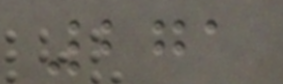271
